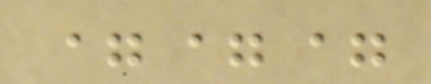===
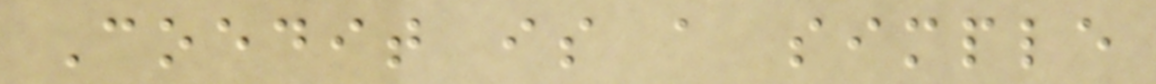Coedit is a simple
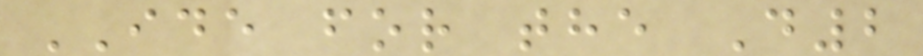IDE for the D2
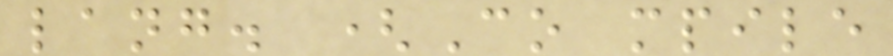lang. (Co mpile
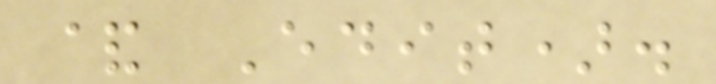& Edit).
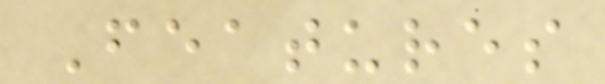Features
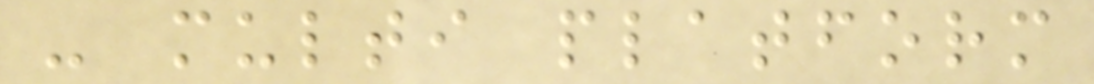- multi platform
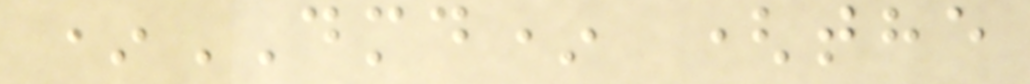*DMD* (the
